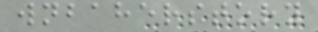wnbaherstory
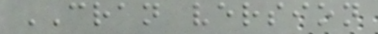CRAN version
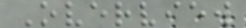Overview
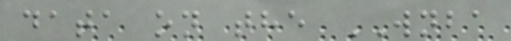data on the WNBA
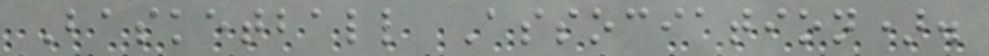Basketball Association).
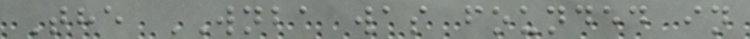The WNBA was founded in
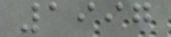1997
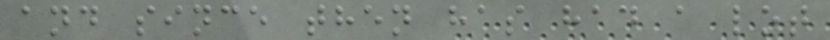and since then has had a lot
